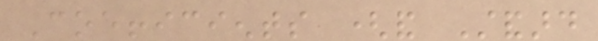Coefficients (and Standard
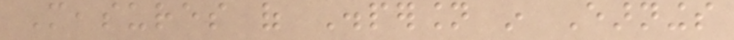Measures of Dispersion in Earnings
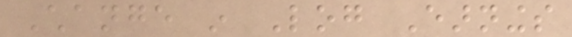Change in Log Earnings
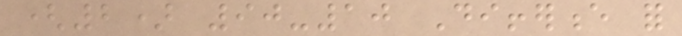(2) 90-10 Difference for
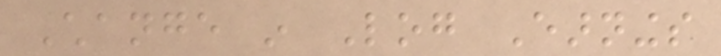Change in Log Earnings
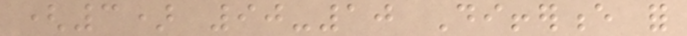(3) 90-10 Difference for
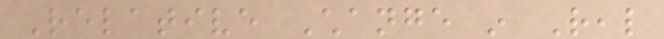Relative Change in Real
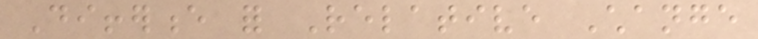Difference for Relative Change
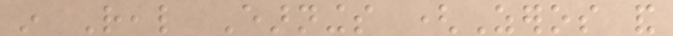in Real Earnings (Zeros and
